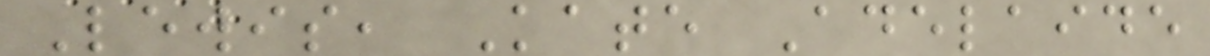Lewis, Kate Adelaide
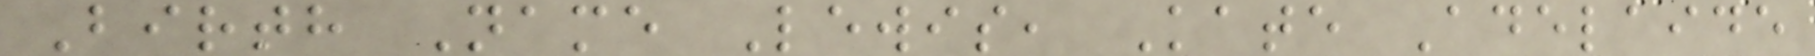Birth Name Lewis, Kate Adelaide
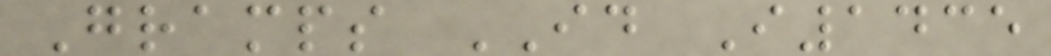Gramps ID I1435
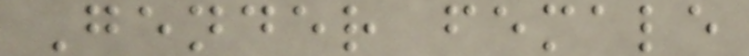Gender female
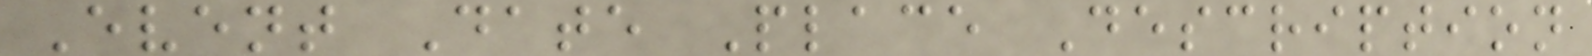Event Date Place Description
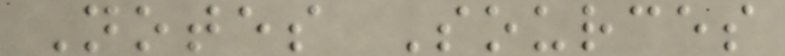Notes Sources
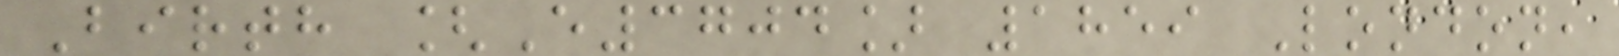Birth [E3704] 1859 London,
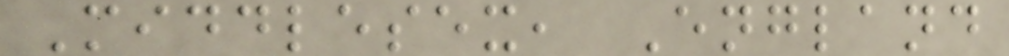Middlesex, England
